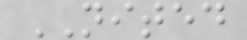NITED
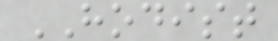HODIST
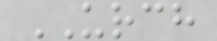URCH
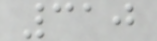310
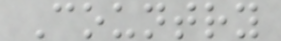Country
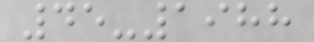45-1988
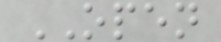OPEN
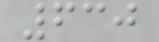630
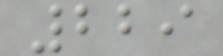229
